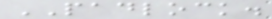PADLOCK.
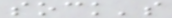sock's
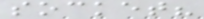socket?
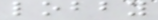lobby
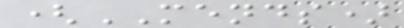(MENDS)
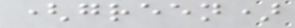(green)
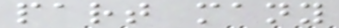part many
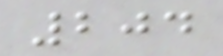204
